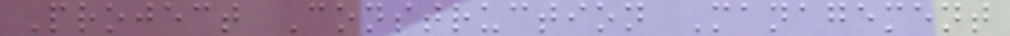Project Construction Management
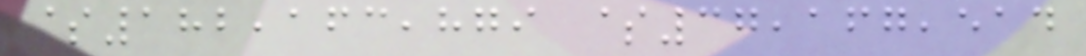$182,163,879 $37,167,514
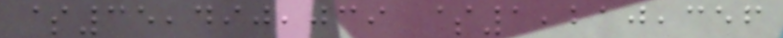$35,490,039 $1,210,356
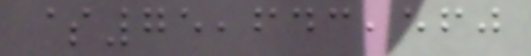$75,643,560
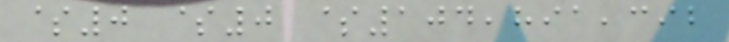$0 $0 $104,891,392
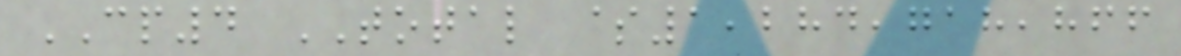CP4 TOTAL $1,284,718,866
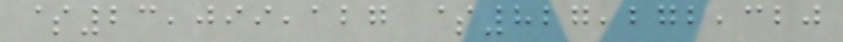$23,099,127 $827,272,320
